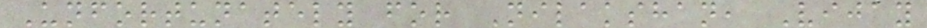Unfortunately for Nilakshan, Vijay
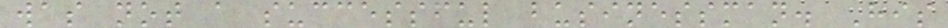was not a successful businessman. His
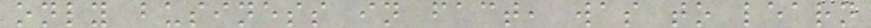only business in fact, was to learn
